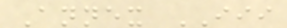Annex III
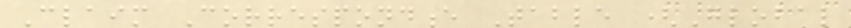Claim Correspondence Table (Global
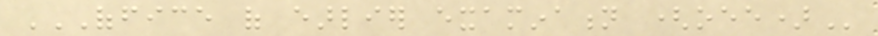OFFICE OF EARLIER EXAMINATION (OEE)
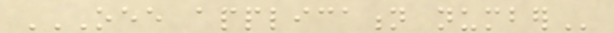OEE APPLICATION NUMBER
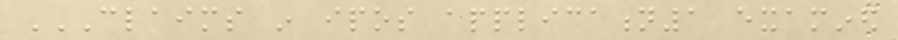CLAIMS IN IPOS APPLICATION1 EXAMINED
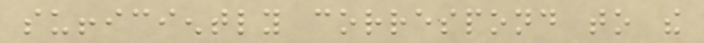sufficiently correspond to the
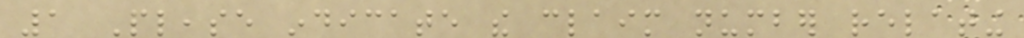1 Please indicate the claim number relating
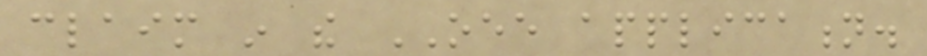claim in the OEE application.
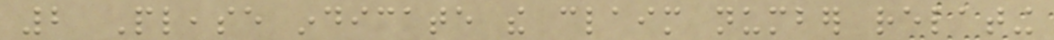2 Please indicate the claim number relating
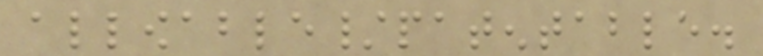allowable/patentable.
